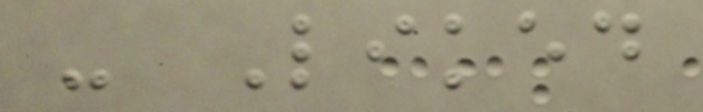- Liked
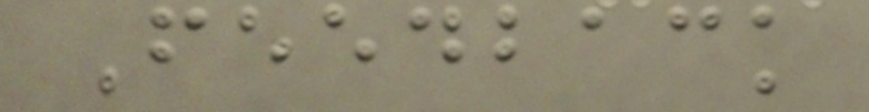Feedback
